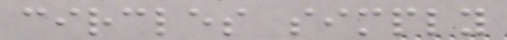circles simply
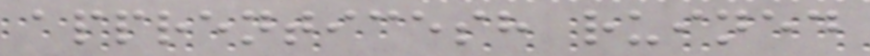apprenticesh ruined
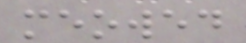meowed
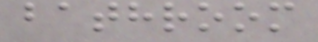bathroom
